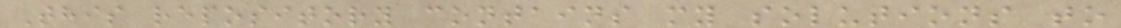This repository contains my solutions to
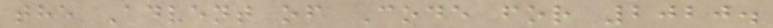the Advent of Code for 2020.
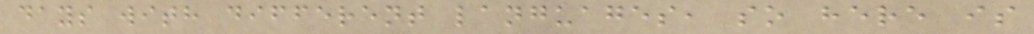days with different languages, so here is
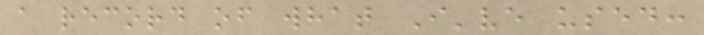a record of what I've used:
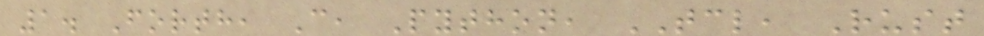1. Forth, C, Python, TCL, Rust
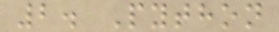2. Python
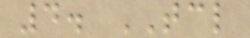4. TCL
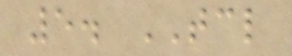5. TCL
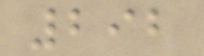292
